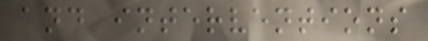and interventions
